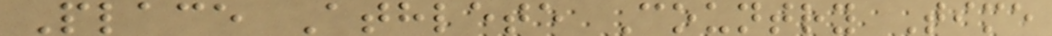Place Athlete Country Time
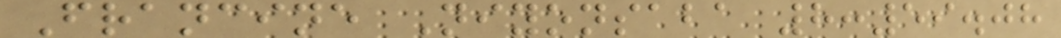Francine Niyonsaba 8:59.08
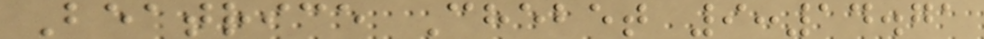Beatrice Chebet 9:14.71
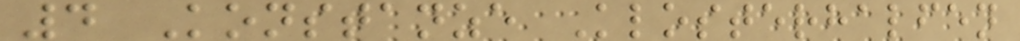4 Konstanze Klosterhalfen
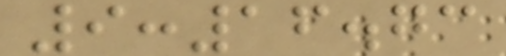9:16.73
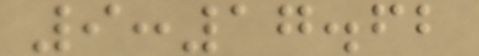9:17.62
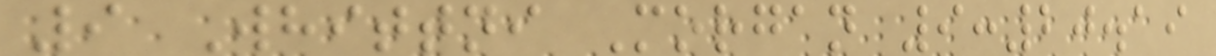9 Whittni Morgan 9:20.19
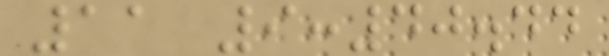11 9:40.44
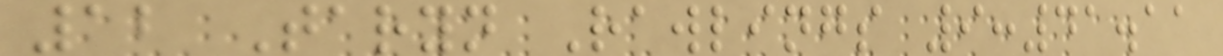12 Taryn Rawlings 9:41.11
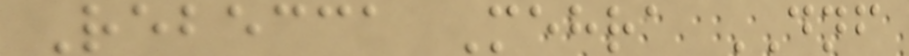Rebecca Mehra DNF
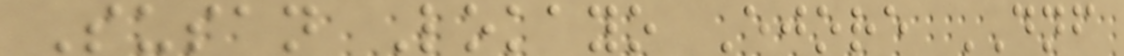Susan Lokayo Ejore DNF
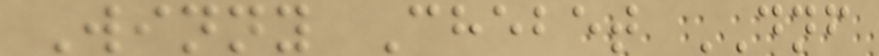Winny Chebet DNF
